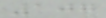107
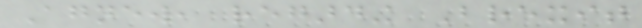Agnew, regarding Brexit
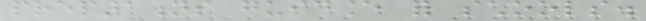preparations guidance for schools.
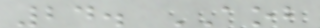24. AOB
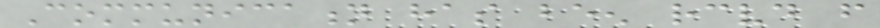Communication has been received from
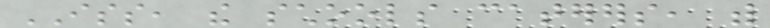ISS, the schools caterers, with
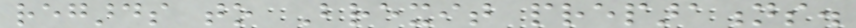regards to Brexit preparations.
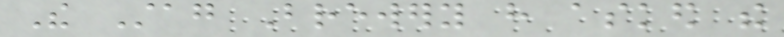The Stag Brewery have asked the
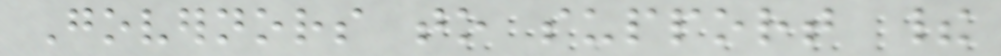Governors to support their
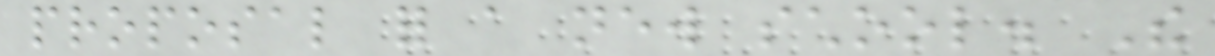proposal for a new school. The
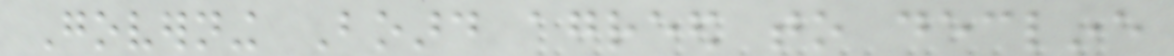Governing Board agreed to decline
